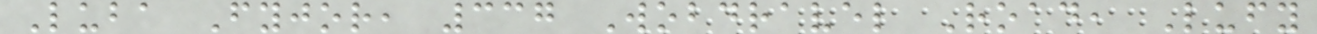Luba Fyjor, 337 Wobdravel Road, Lufy
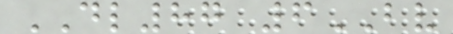DL87 6BV
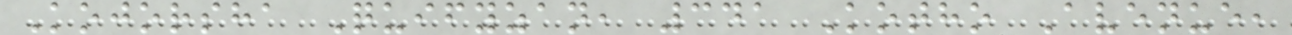Kojorsha Quifyzan, 341 Kotho Avenue,
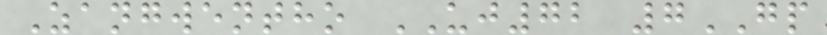Zangwentho UJ72 7GP
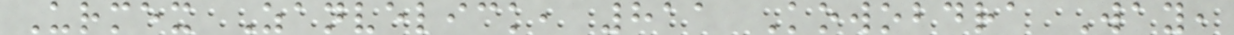Urmex Zanvelick, 811 Kowobdra Way,
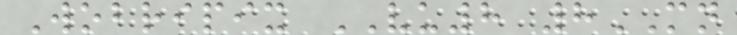Wobripix VU8 8MN
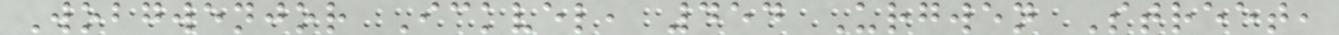Wobgwenjor Ickvel, 454 Urgwen Street,
